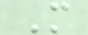M
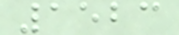1523
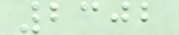2302
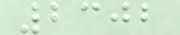2302
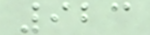923
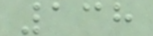138
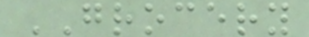GROCERY
